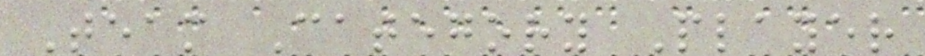Team Category Player
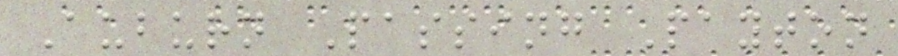Auburn Passing Payton
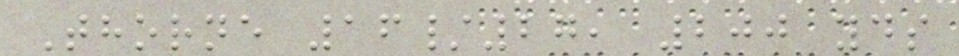Thorne 16/27, 200 yds
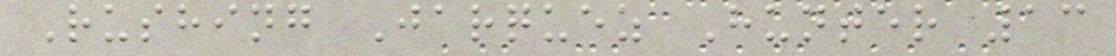Rushing Jarquez Hunter 13
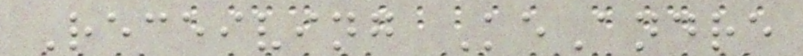Receiving KeAndre
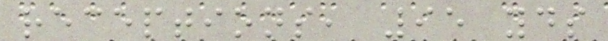receptions, 95 yds
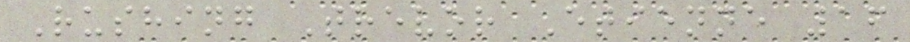Rushing Trevor Etienne 16
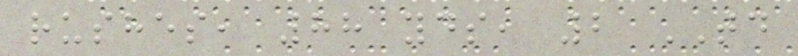rushes, 88 yds, 2 TD
